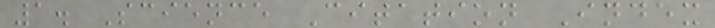1. Science Citation Index
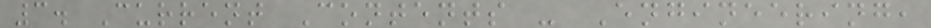3. Current Contents - Engineering,
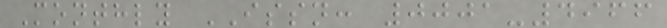Monthly ISSN: 0001-4966
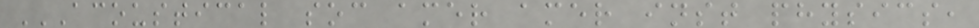ACOUSTICAL SOC AMER AMER INST PHYSICS,
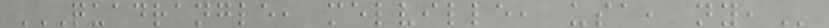QUADRANGLE, MELVILLE, USA, NY,
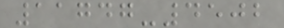11747-4502
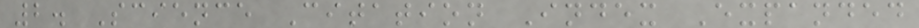2. Science Citation Index Expanded
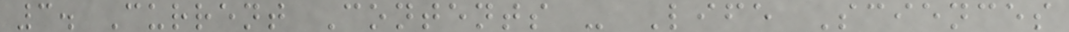3. Current Contents - Life Sciences
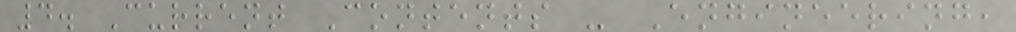4. Current Contents - Engineering,
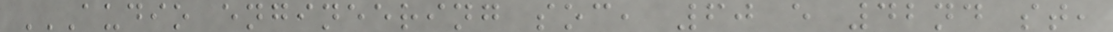AUDIO ENGINEERING SOC, 60 E 42ND ST,
